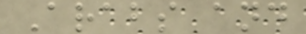Arabs and
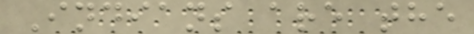Indians are the
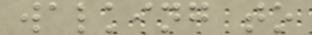walking to
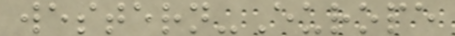western-Europe
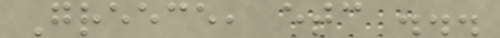Greece, etc ...
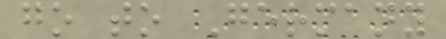go to Germany
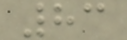83
